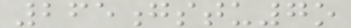265gstu7o
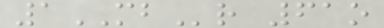1MBr 61o
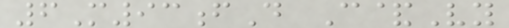6M93fD C&Vy
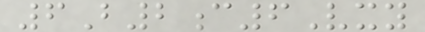6B2c6Vxy
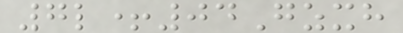7l+04Gzxh
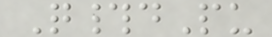Q#dPu
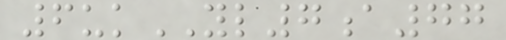6ukYL7a77
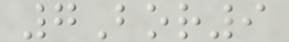7Bor9
